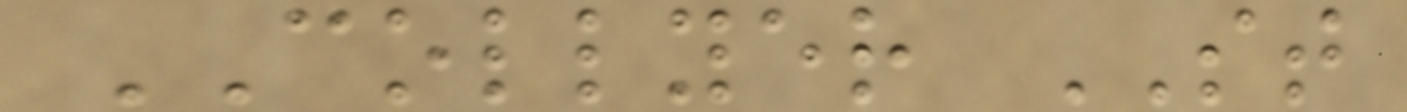COLLYER ST
